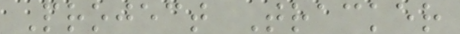Project Tracker
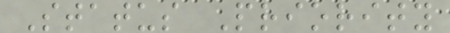Status Priority
